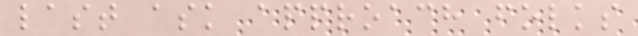last ask approach folks
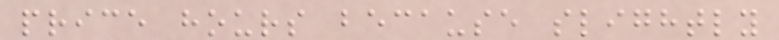price hours because slightly
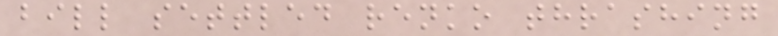bill settled renko thrashing
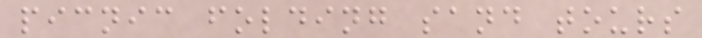picnic folding sand tours
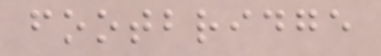footbridge
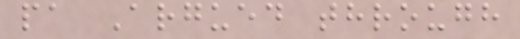pa Argued through
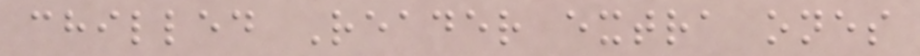chilled Reader extra ones
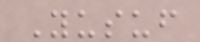Yusuf
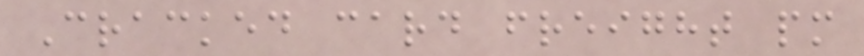Cracked card freight pm
